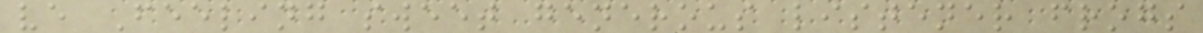ve Feeling sweet generous listener frogs
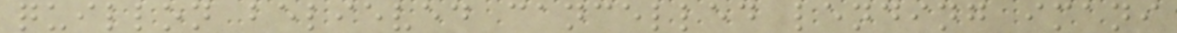quillon believed cancelled lending imani
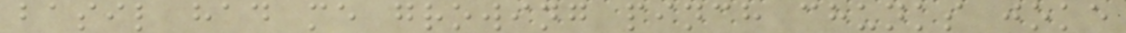basil had me growing pinch chunks joke
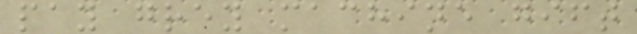pay grey machine gift
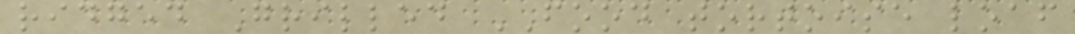ridged Grilled FOOD tortoise loaf
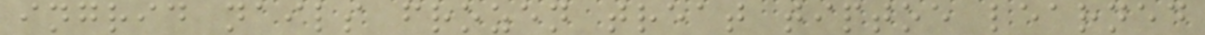ingrid nails frozen treat tiptoe learned
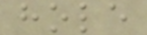hole
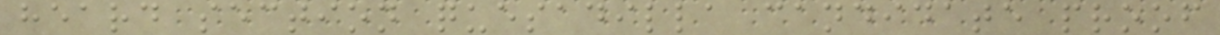heard section quesadilla candidate proof
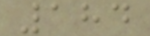184
